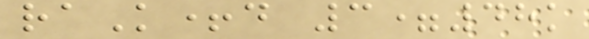raK+d 3=48k
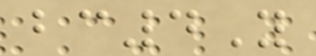bc4Y
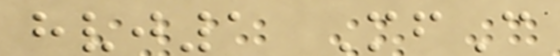hvj1 MfC
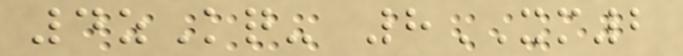4zKq- 8XM2
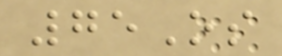75Os
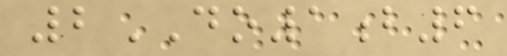2DO1b6
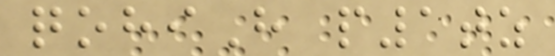qohiH p1tz
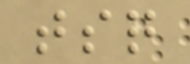tsq
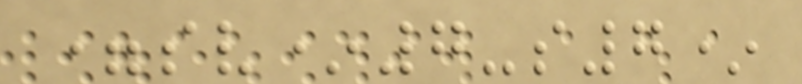=sv*7-s7*
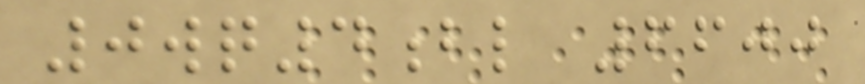0wq4bl 6600
